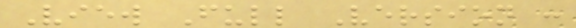View Full Version :
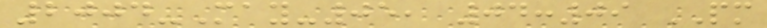2004-May-05, 04:09 PM
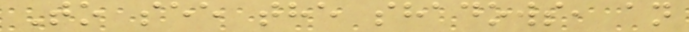To see the shadows, an
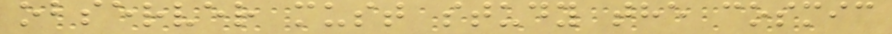observer must study the cosmic
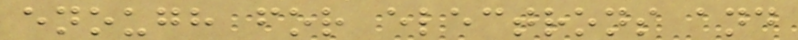enough for electrons and
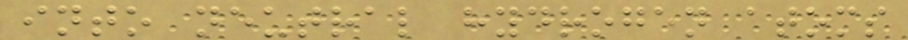into neutral hydrogen atoms
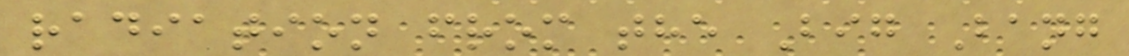radiation from the Big Bang
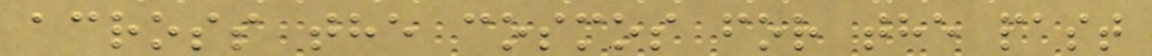across the cosmos for the past
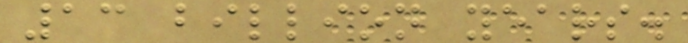13 billion years.
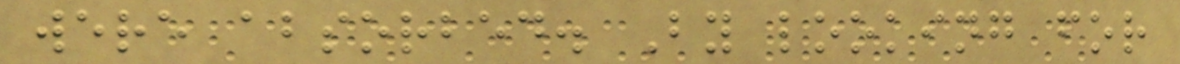were absorbed. By looking for
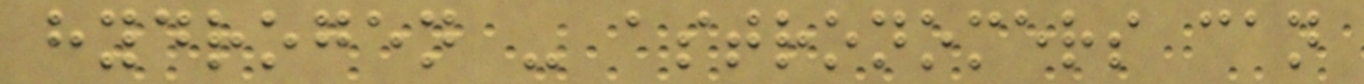hydrogen - astronomers can
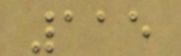115
